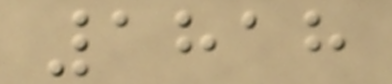1818
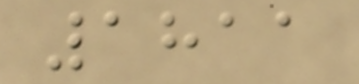1811
